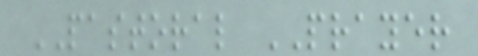PASTORAL PRAYER
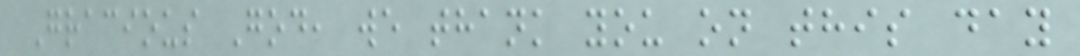Gracious God, we thank you on this day
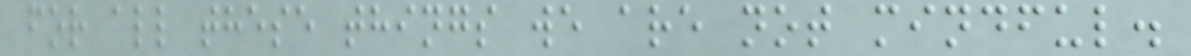for all these things we are not mindful.
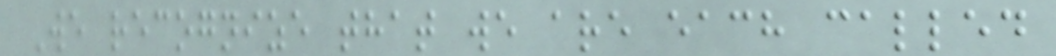We recognize that we are each called
